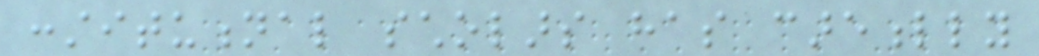constitutional scholars has carefully
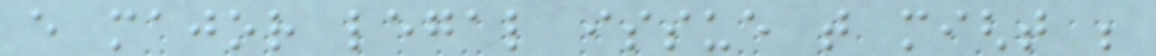every major legal issue that might be
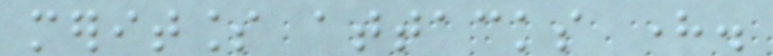meritless attacks here.
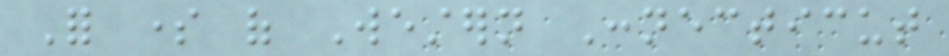For some of Western Connecticut
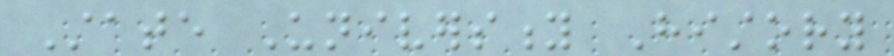State University History
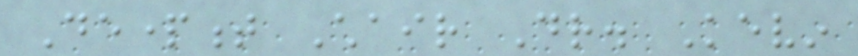Department Chair Dr. Kevin
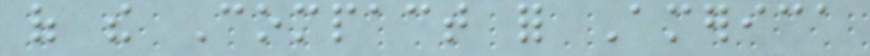of the Compact for America
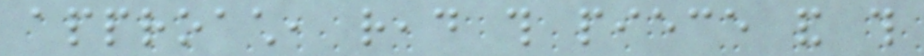approach, read this piece and this
